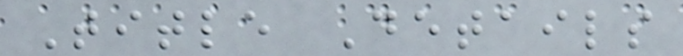Title Details
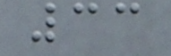33
